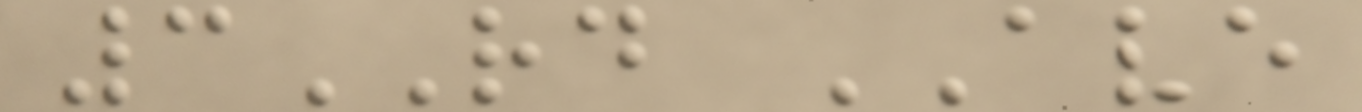3RD AVE
